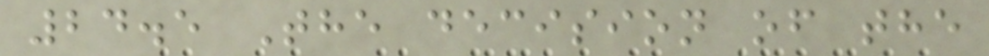24.5 The decision of the
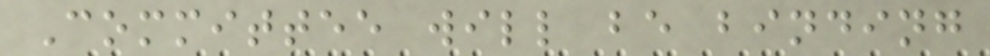Committee will be binding
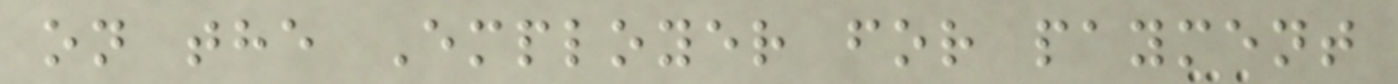on the Employer for payment
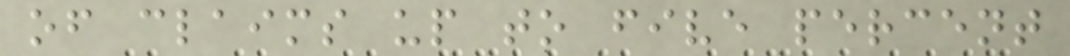of claims up to five percent
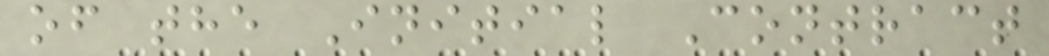of the Initial Contract
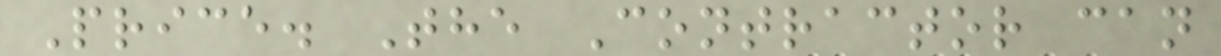Price. The Contractor can
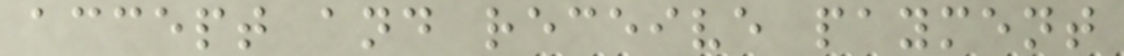accept and receive payment
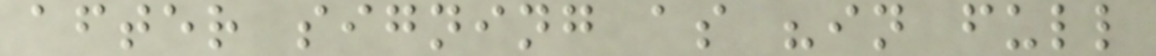after signing as "in full
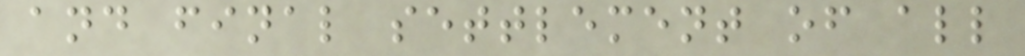and final settlement of all
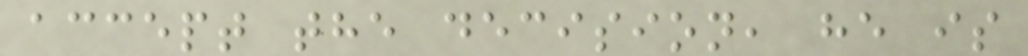accept the decision, he is
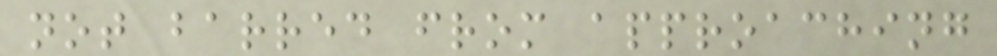not barred from approaching
